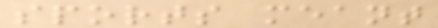sports meant
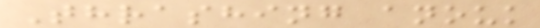Thrashing anouk
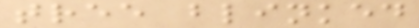tree blinked
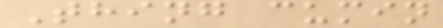Thing cumin
